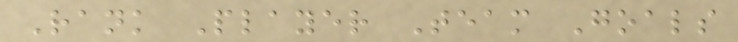Rank Player Team Goals
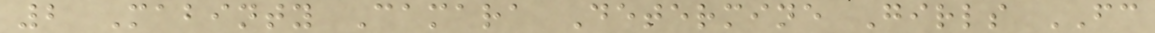2 Mabinty Camara Determine Girls FC
